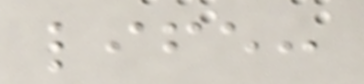life:
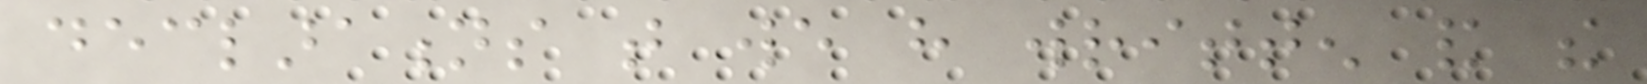declarations that we have written and the
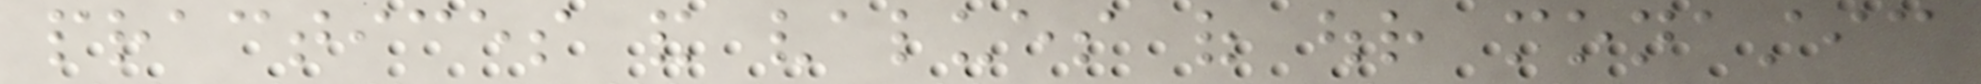practices and values of our monastic
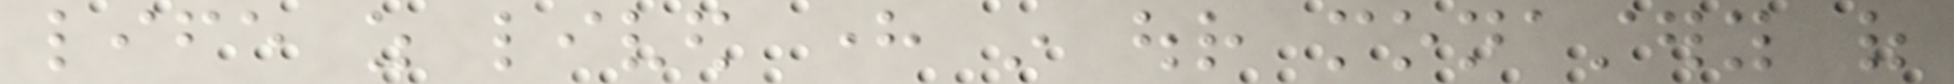life as lived here in our monastery of
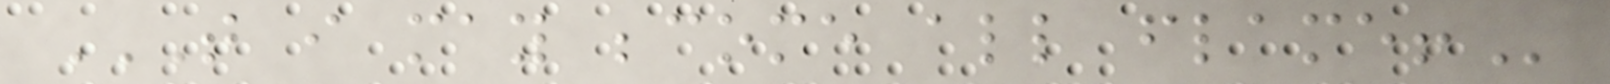THAT I MAY BECOME ALL FLAME!
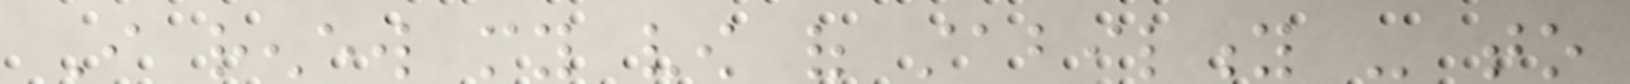I renew my vow of stability - to
